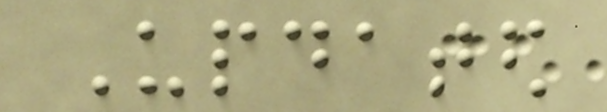Updated
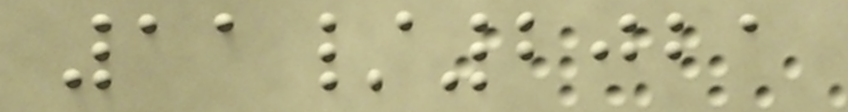11/2021
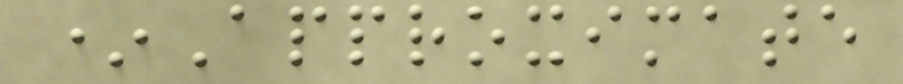*Approximate
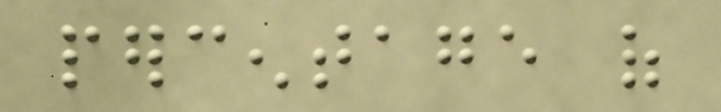percentage of
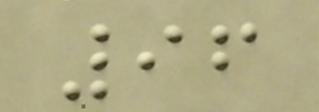96
